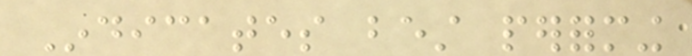Indicates best performing
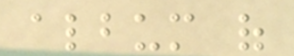album of
